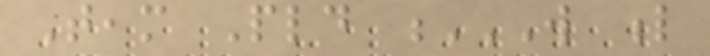Team Pld W L
